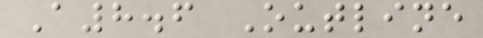A8.6 Outline
